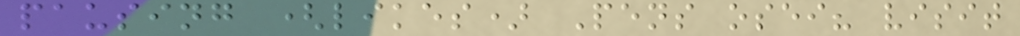pausing (likes) Pens osei? visit
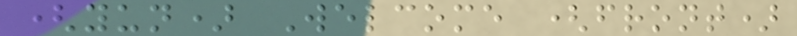(yun) Welcome (front)
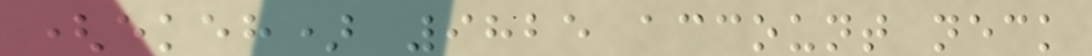(ekeh) 9825 account neck
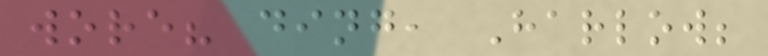wore? ding, Harlow;
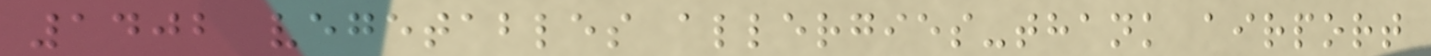1402 vegetables allergies-thank airport
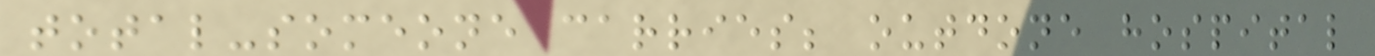total-someone carries; outdone hospital
